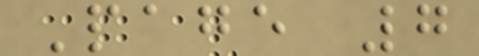Page 7
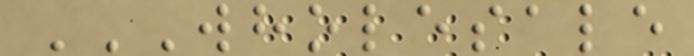WHOLESALE
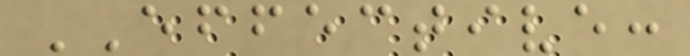EFFECTIVE:
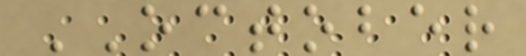OCTOBER
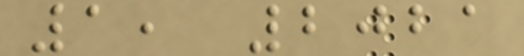1, 2021
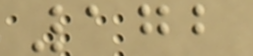172
